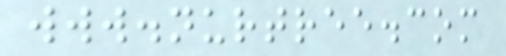www.nurtree.com
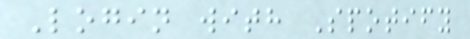Login with Spotify
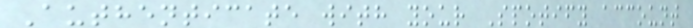Authenticate with your Spotify account
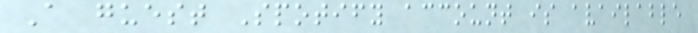A guest Spotify account is available
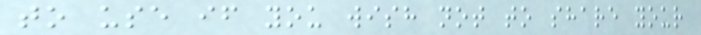to use if you wish not to share your
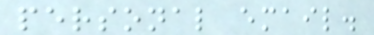personal email.
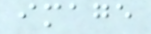image
